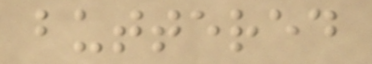buttered
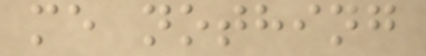me nothing
